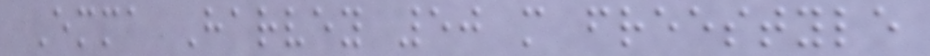Emma Harvey 50 m freestyle
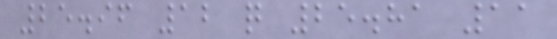25.96 12 q 25.81 11
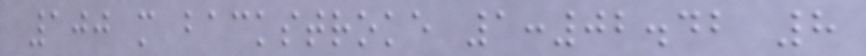100 m backstroke 1:02.42 8
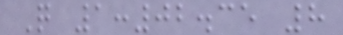Q 1:02.35 8
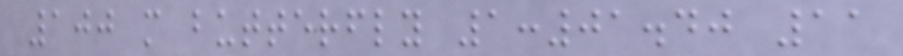100 m butterfly 1:01.40 11
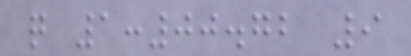q 1:00.72 9
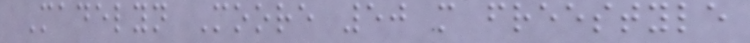Madelyn Moore 50 m freestyle
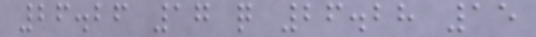26.26 17 q 26.28 15
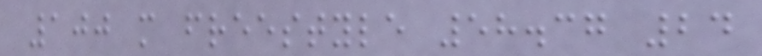100 m freestyle 58.37 24
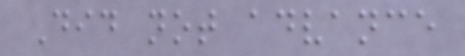Did not advance
